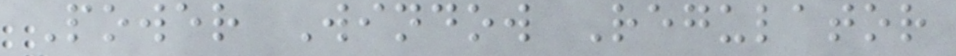Power Window Regulator
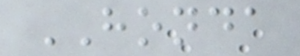HONDA
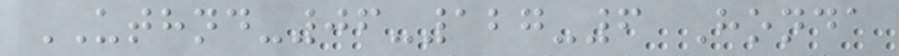UTHND-06-127-6 Honda
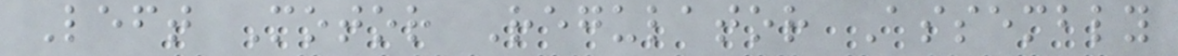Left Motor Regulator Assembly
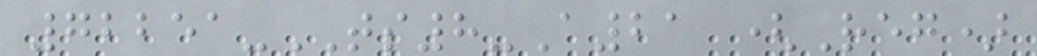72251-TS8-A21 (Reg)
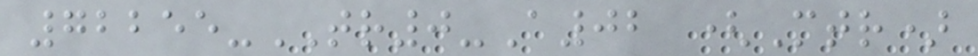72255-TR0-A02 (Mtr)
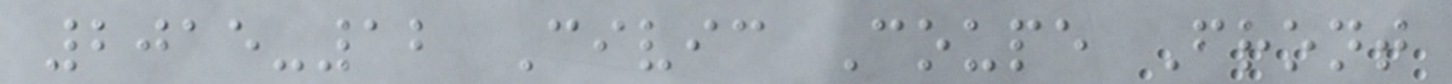2015-12 Civic Coupe Front
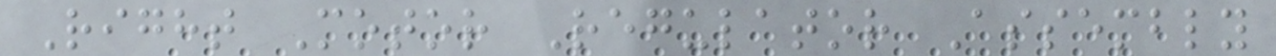Right Motor Regulator Assembly
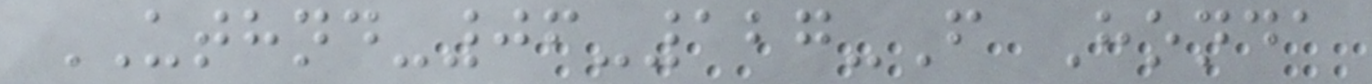UTHND-06-127-F Honda
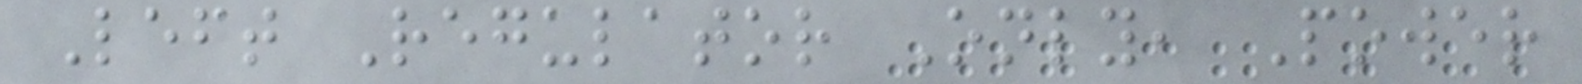Left Regulator Only, Power
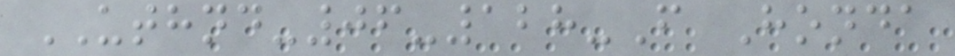UTHND-06-128-F Honda
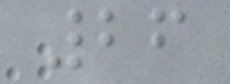26
